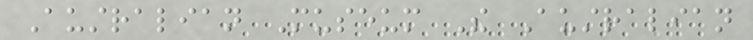Australian Museum The Australian
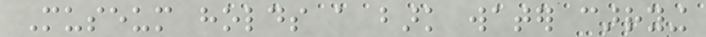Museum holds a bark water carrying
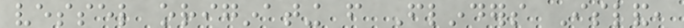vessel originating from Flinders Island,
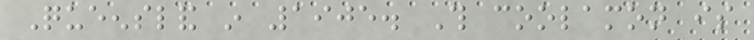Queensland in 1905. This coolamon is
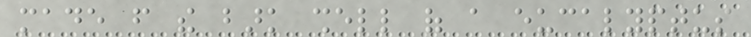made from the bark shell of a eucalyptus
